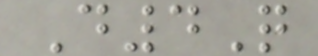D4Q
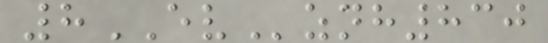8EVznh830
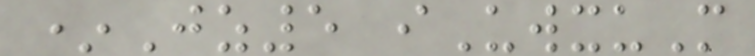*Jz5 iUwxuM
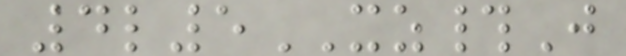4l5XZ#J
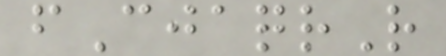fCjaqrR
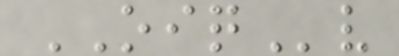OIQv
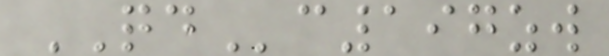QDc197zw
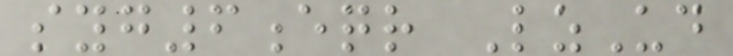syg6eqr LzUd
